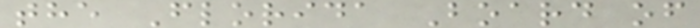the Florida Board of
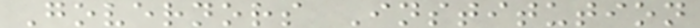Governors Institution
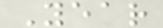Year
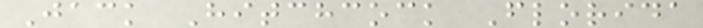Jack Hitchcock Florida
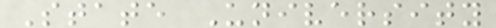State University
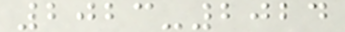2023-2024
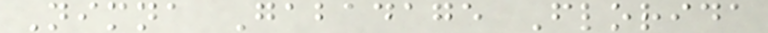Nimna Gabadage Florida
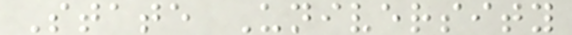State University
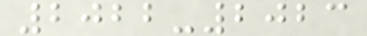2022-2023
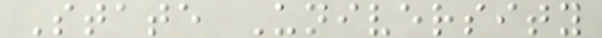State University
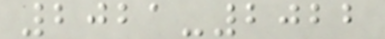2021-2022
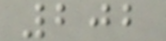202
